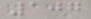107
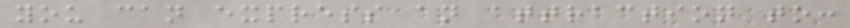you can express an attraction to:
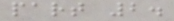part 2.
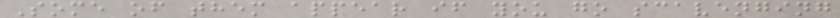Some of them appear if you go scavenging
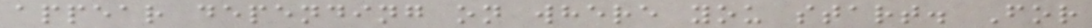appear depending on where you start. For
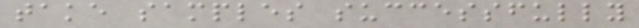take samples successfully
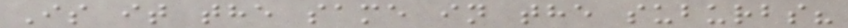Is it the same in the suburbs?
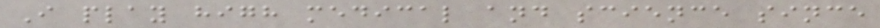I play high medical and science since
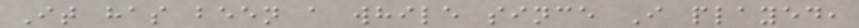It has been a while since I played,
